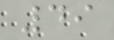49
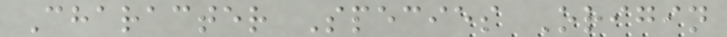Character Species Origin
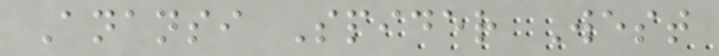Anansi Spider West
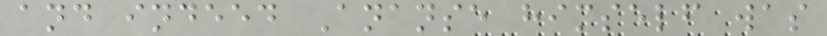and indeed Ananse himself was
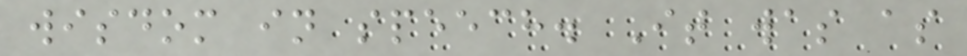wisdom in speech. It was as
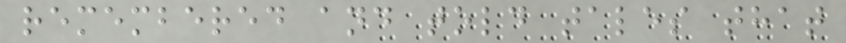remembered and told tales that
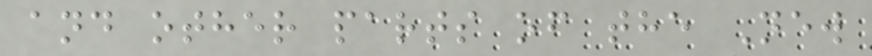and other parts of the New
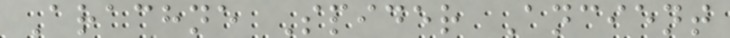Arachne Spider Ancient
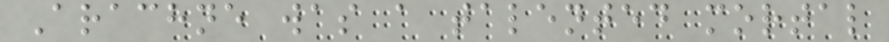Arachne was a talented mortal
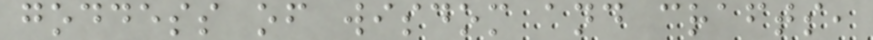goddess of wisdom and crafts,
